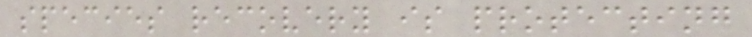species recovery is protecting
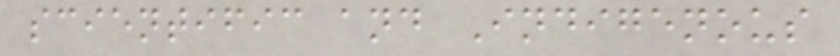scientific and Indigenous
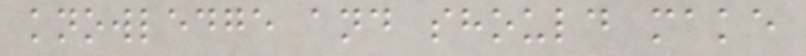knowledge and should make
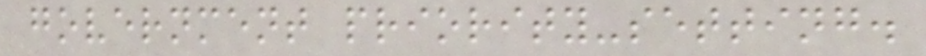government priority-setting.
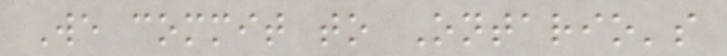We commit to Ontario's
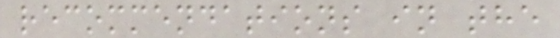recommendations in the
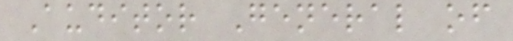Auditor General of
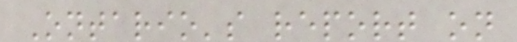Ontario's report on
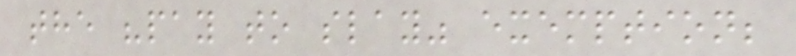the "pay to slay" exemption;
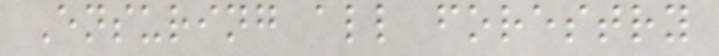Ensuring all forestry
